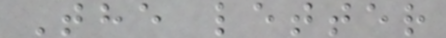The letter
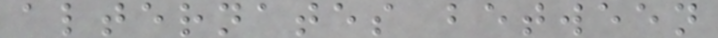alternates between
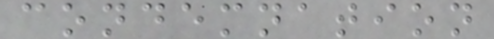condemnation
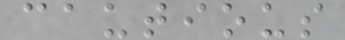cautious
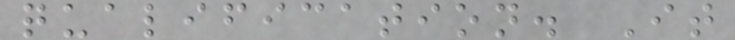qualification. It
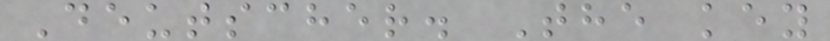Deutscher. The key
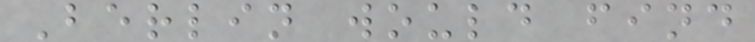Berlin would find
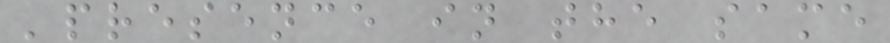'presence in the same
